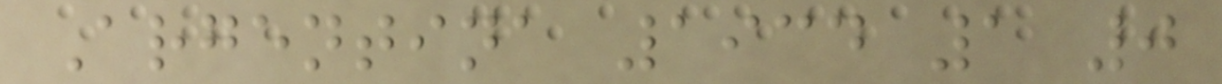Argentina 1934 1 0
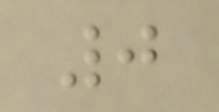0
